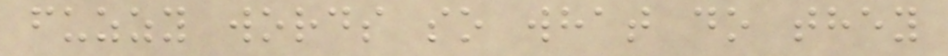fuzzy words so what do they
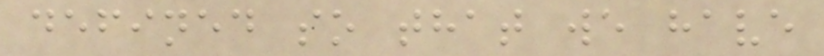defined so that we have
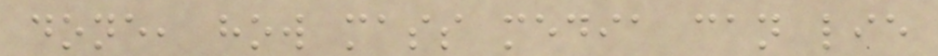done, how mass media can lie
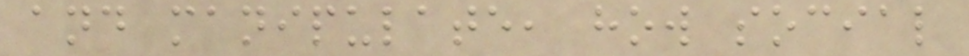and manipulate, how social
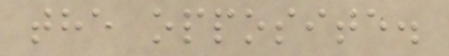the opposite.
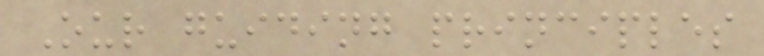Our guiding principles
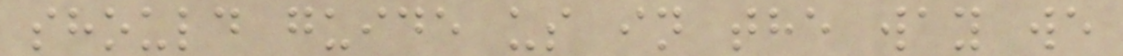should guide us in the way we
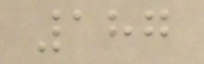187
